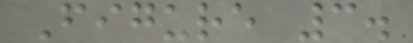Figure 3.
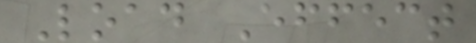Load Effect
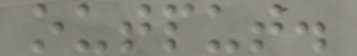output.
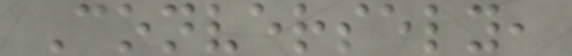Conversely,
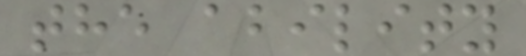the ability
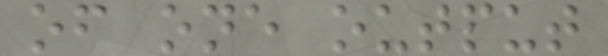of one output
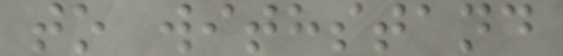to withstand
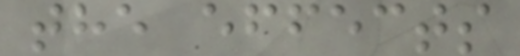the effects
